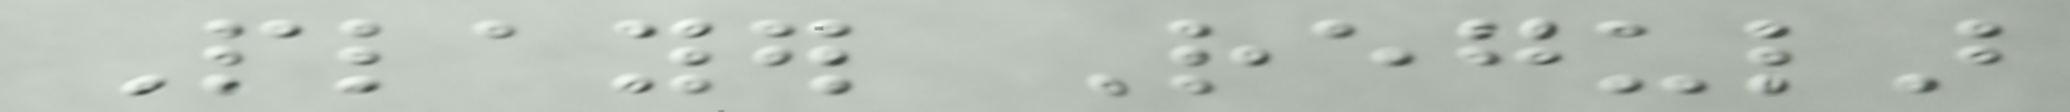Player Regular
